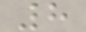8
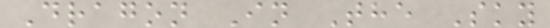Dragon In The Sky
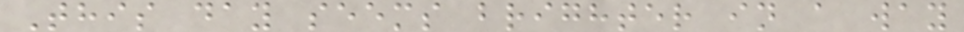This day seems brighter in a way
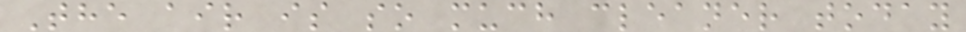The air is so much cleaner today
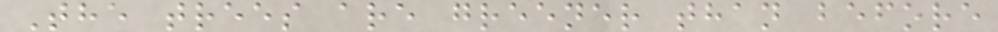The trees are greener than before
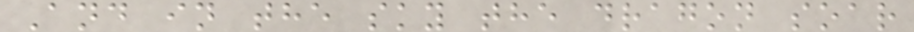And in the sky the dragon soar
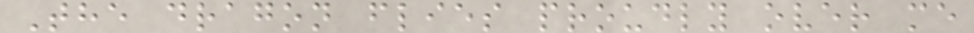The dragon flies proudly over me
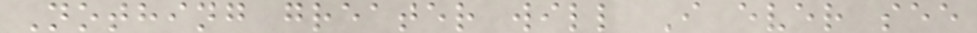Nothing greater will I ever see
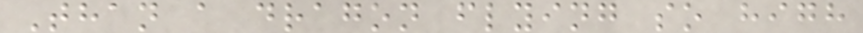Than a dragon flying so high
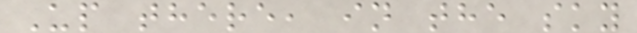Up there, in the sky
